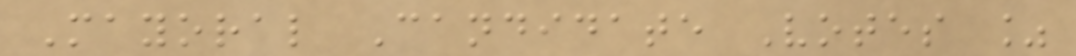Mayoral Candidate Votes %
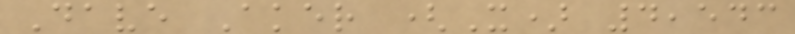Dave Aker (X) 4,543
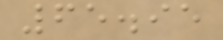65.95
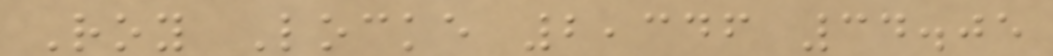Roy Locke 2,346 34.05
